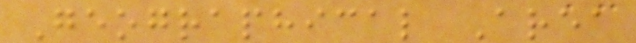Geographical Area
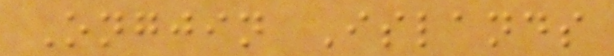Ongjin Islands
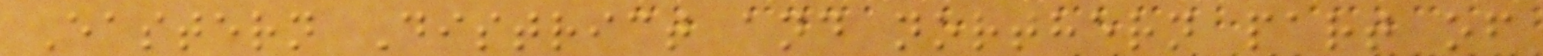Eastern District and northern part of
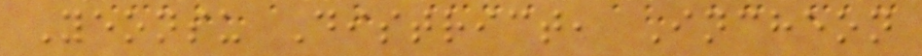Yeonsu District, Incheon
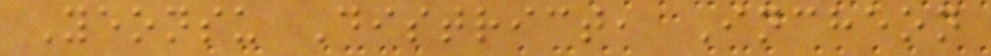Yeonsu District, Incheon
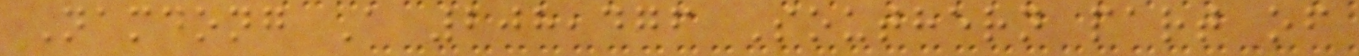Namdong A 208,476 Southern part of
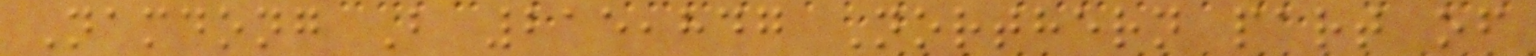Namdong B 215,847 Northern part of
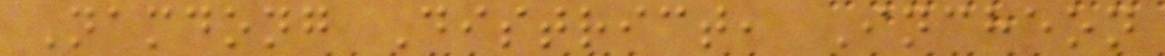Namdong District, Incheon
